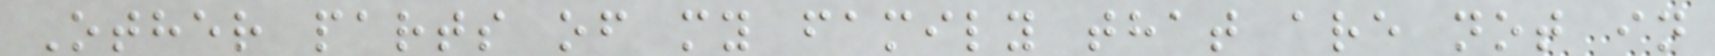Other parts of my family that are not in
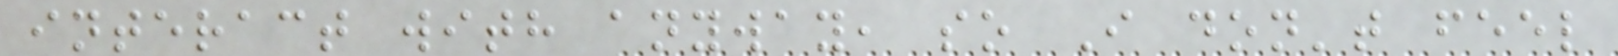interact with anyway, so I don't feel
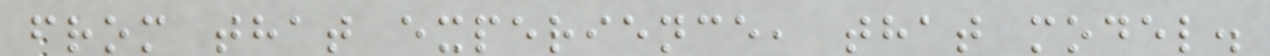from that experience, that model.
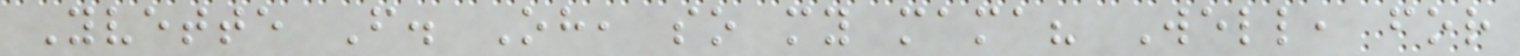Yvette F. Oh, so my mama? Well, for
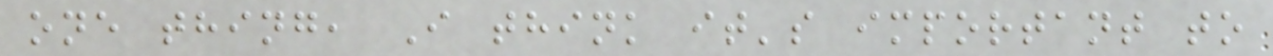one thing, I think it's important to
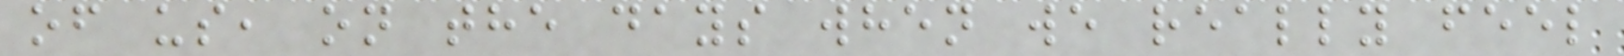of us, on the days when we really feel
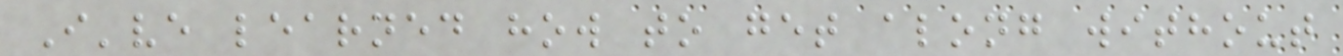I've learned how to get along without
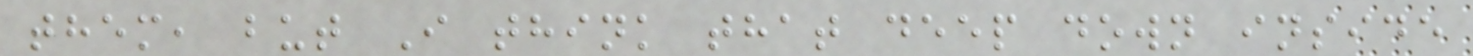them, but I think that deep down inside
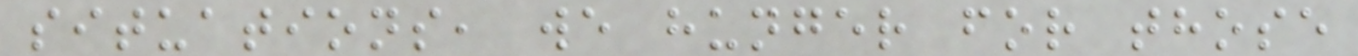situations, we hunger for those
